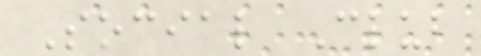Social Club
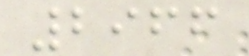2966
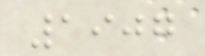1907
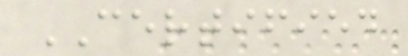CERTIFIED
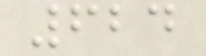624
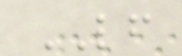LF
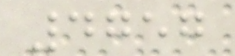4757
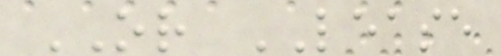OR LEASE
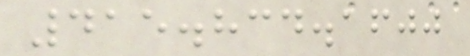415.834.1600
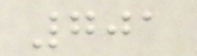701
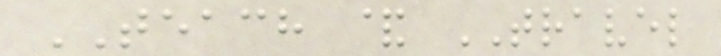TEACH & TRAVEL
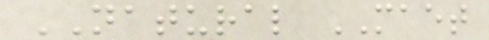NATURAL MAET
